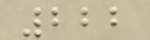222
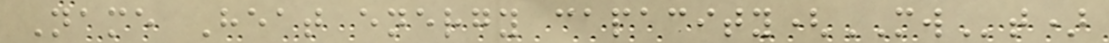Name Heat energy capacity(MWt)
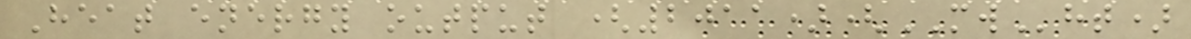Heat energy output (2011)(MWht)
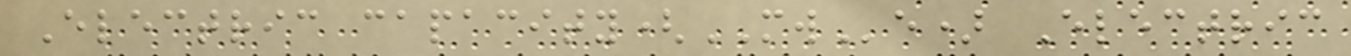Electric capacity(MWe) Electric
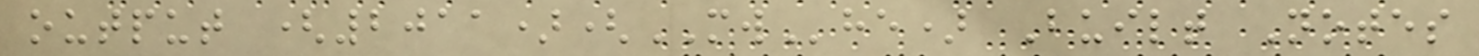output (2011)(MWhe) Built Notes
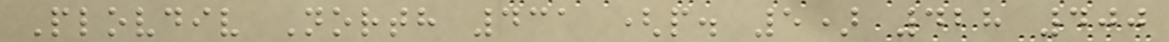Plovdiv North 431 (p. 5) 428 400
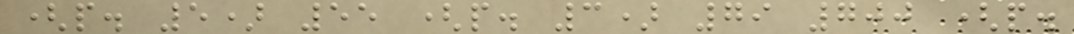(p. 5) 55 (p. 3) 79 700 (p.
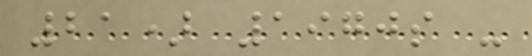21) 1970s -
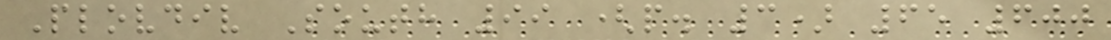Plovdiv South 99 (p. 3) 65 600
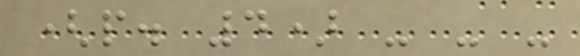(p. 4) - - -
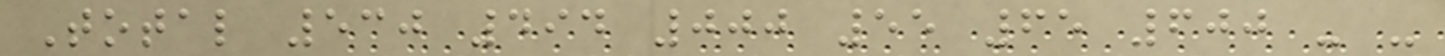Total 530 494 000 55 65 600 - -
